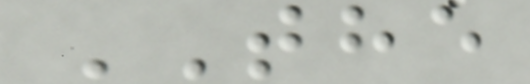THE
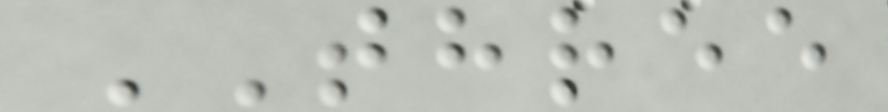THREE
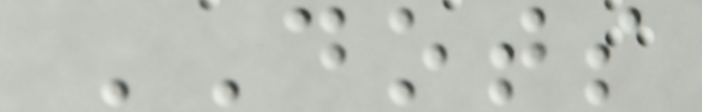DOTS
